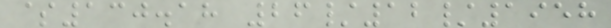$130.18 26/12/1958
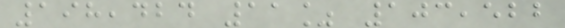198,424 11% 103,522
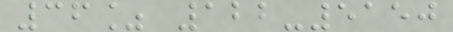36% 122-5150
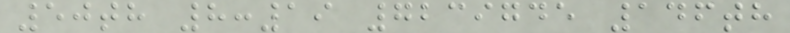50th 8:19 7239745 146th
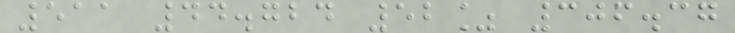511 44.724 52% 306.37
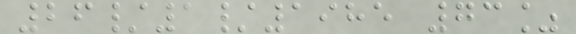26/1/1985 73%
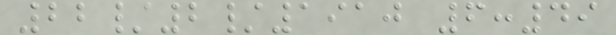22/2/1910 6:49
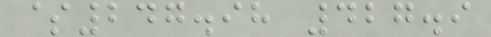$247.98 427.9
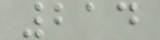214
